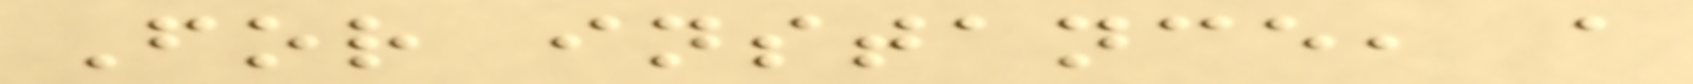For instance, a
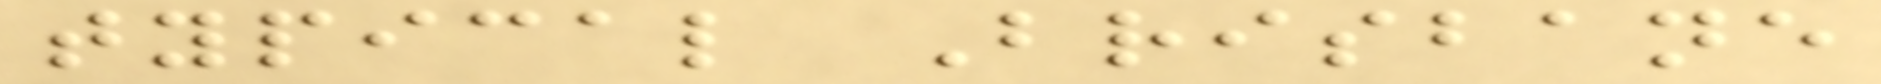typical Brisbane
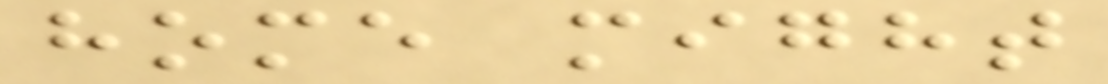home might
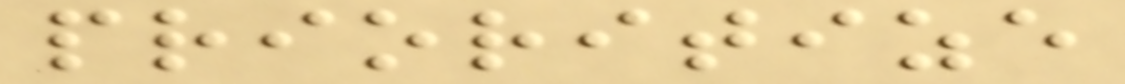prioritize
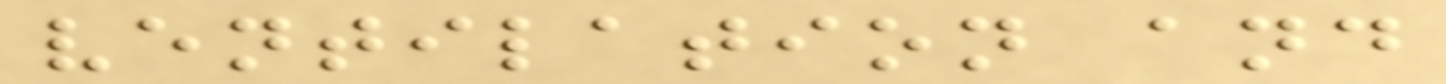ventilation and
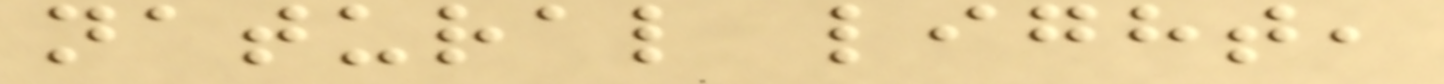natural light,
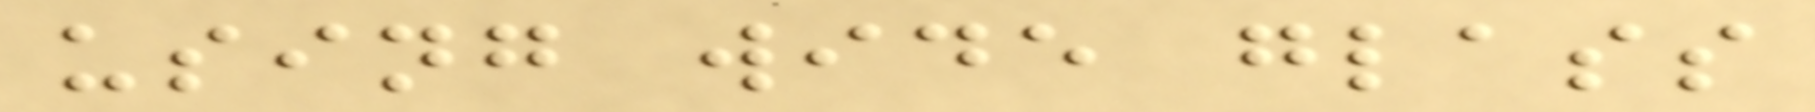using wide glass
